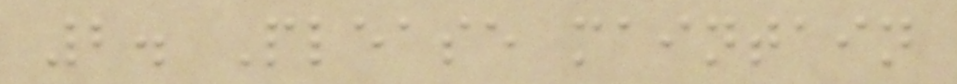2. Please maintain
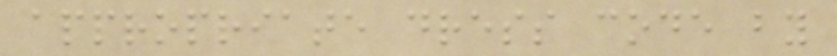appropriate dress code by
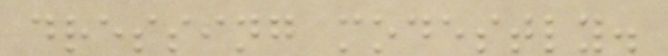dressing modestly.
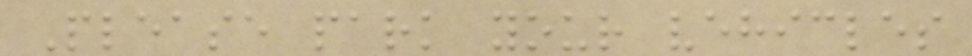Please park your vehicles
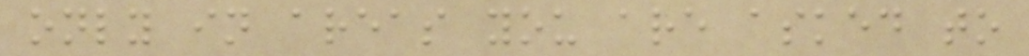only in areas you are asked to
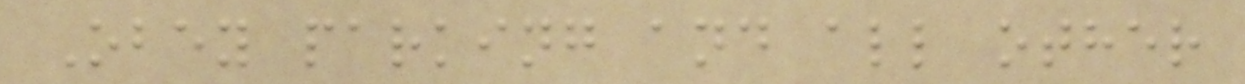Obey parking and all other
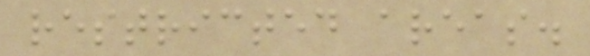restricted areas.
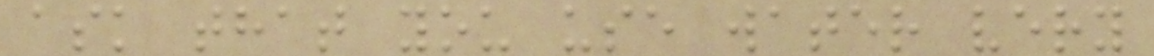ask that you use water very
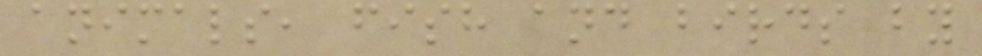animals, fish and birds by
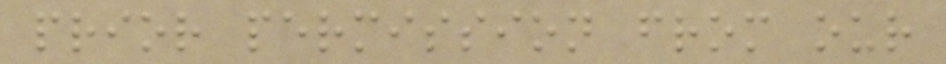prior permission from our
